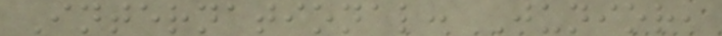International: Junior,
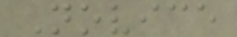Novice
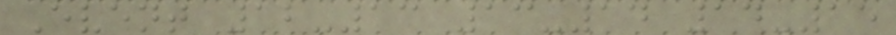Event 12-13 13-14 14-15
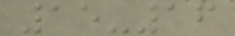15-16
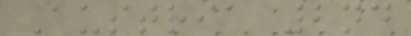Austria 2nd
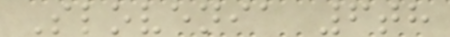Slovenia 6th
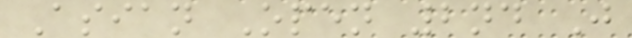Asian Open 2nd J
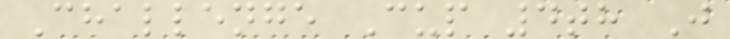Challenge Cup 4th J
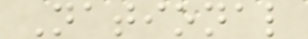National
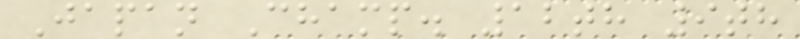Japan Champ. 12th 9th
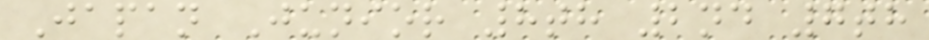Japan Junior 8th 2nd 7th
